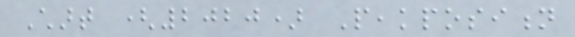Chart (2020) Peakposition
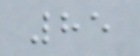85
